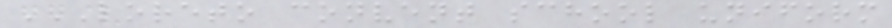LORETO CONVENT SCHOOL UNIFORM
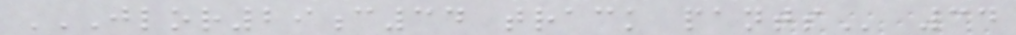JLOR29C34 TRACK PANTS 34
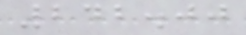242.00
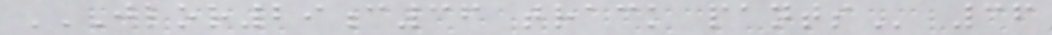JLOR29C36 TRACK PANTS 36
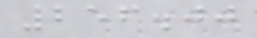256.00
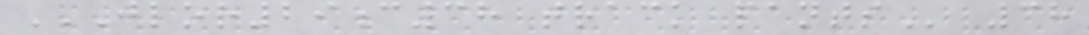JLOR29C38 TRACK PANTS 38
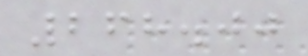268.00
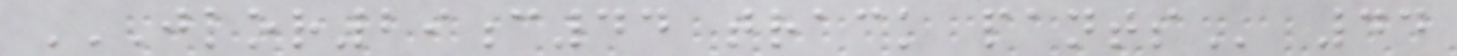JLOR29C44 TRACK PANTS 44
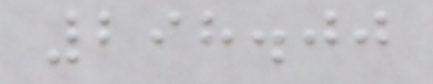298.00
